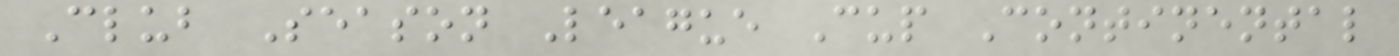Club Season League Cup Continental
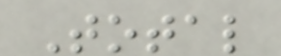Total
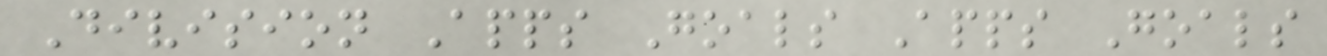Division Apps Goals Apps Goals
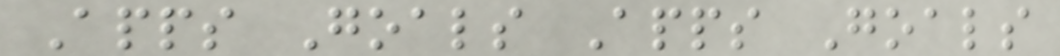Apps Goals Apps Goals
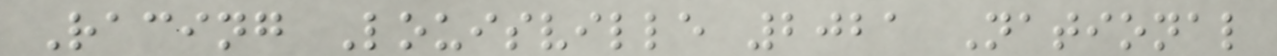Racing Louisville 2021 National
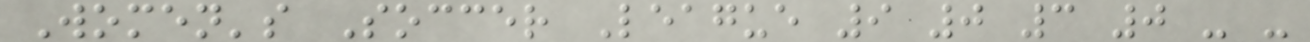Women's Soccer League 9 0 3 0 - -
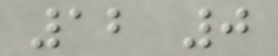12 0
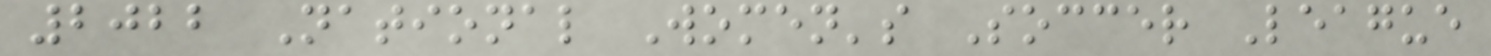2022 National Women's Soccer League
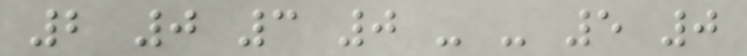2 0 3 0 - - 5 0
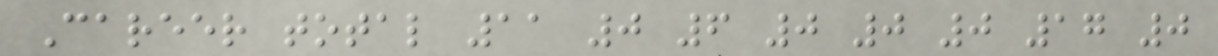Career total 11 0 6 0 0 0 17 0
